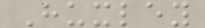Huxley
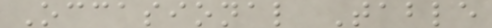Occasional Table
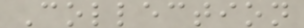Collection
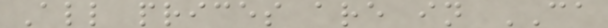All prices are in CA
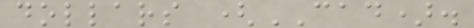dollars (CAD).
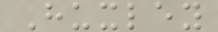Huxley
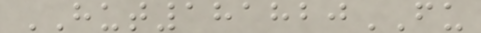HUT181820FU
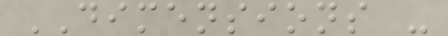DIMENSIONS -
